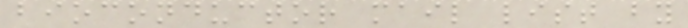bioconductor mail list by
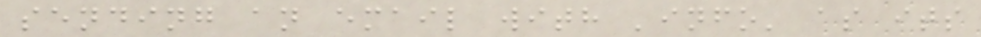sending an email with 'info' as its
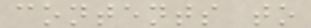contents to
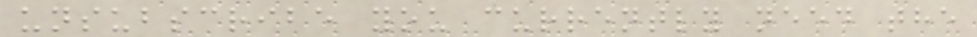unsubscribe you currently need the
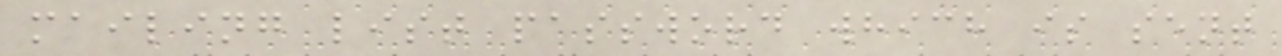mailing list password which is sent
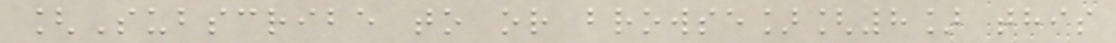[Subscribe to or browse][8] this
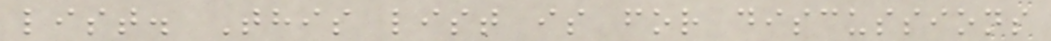list. This list is for discussions
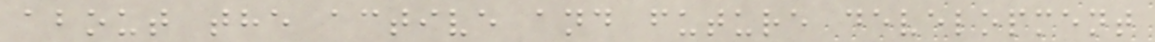about the active and future development
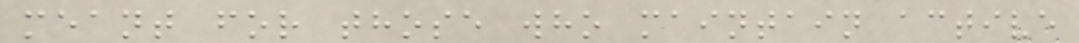meant for those who maintain active
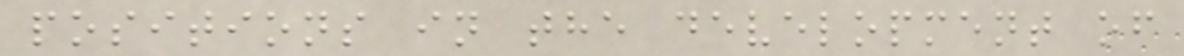positions in the development of
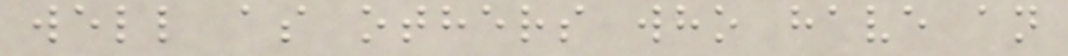well as others who have an
